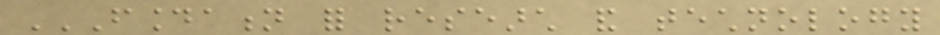FOUNDATION FOR RESEARCH AND TECHNOLOGY
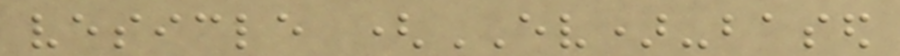vesicle (EV)-based
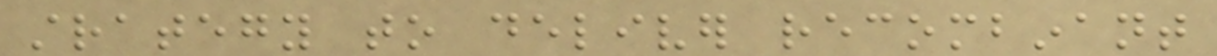strategy to deliver recombinant
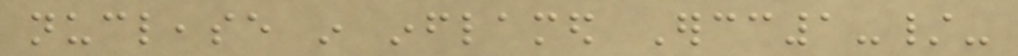nuclease in inflamed Ercc1-/-
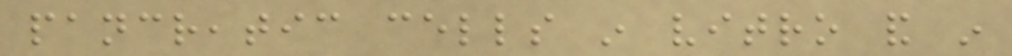pancreatic cells in vitro and in
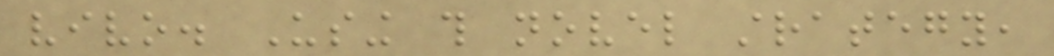vivo. Using this novel strategy,
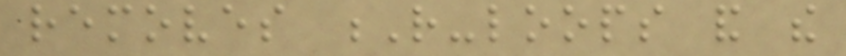removes R-loops and the
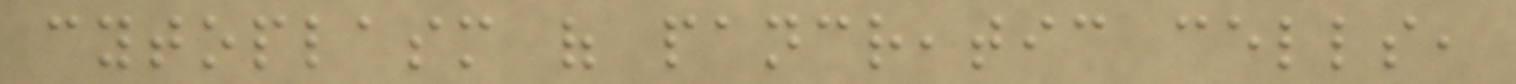cytoplasm of pancreatic cells,
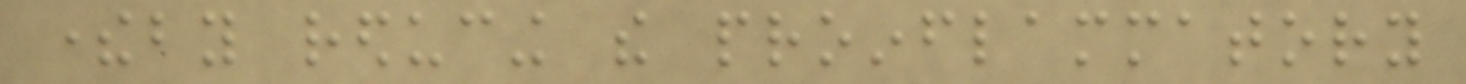thereby reducing the proinflammatory
